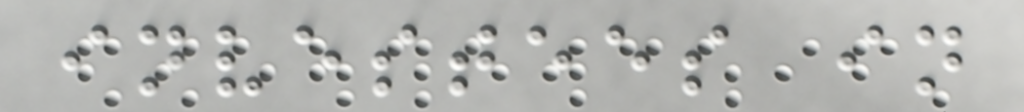investees in
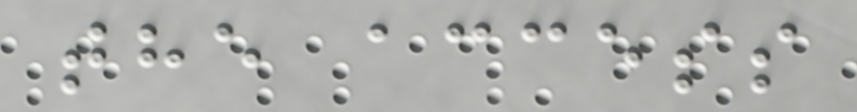the access
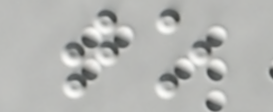to
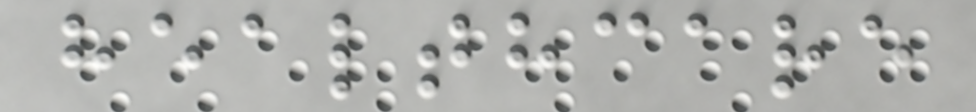healthcare
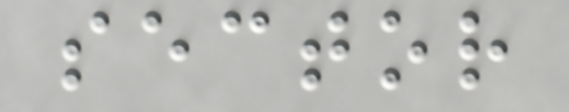sector
